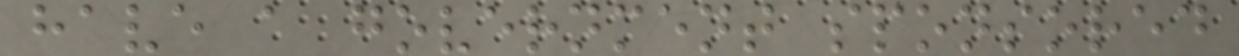have a government sponsored
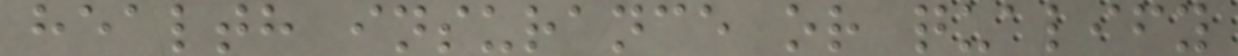health insurance or qualify
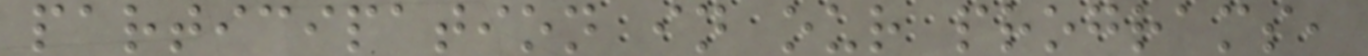participation in our programs,
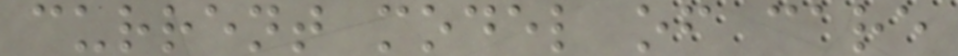current model of care
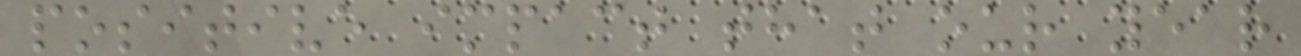positive impact that our year
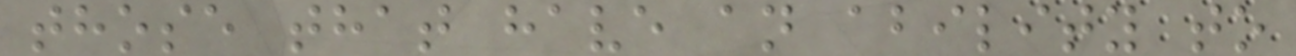those that have an ability to
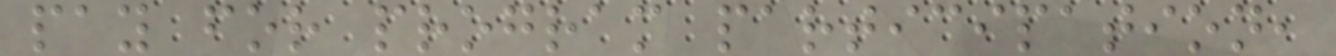pay for program participation,
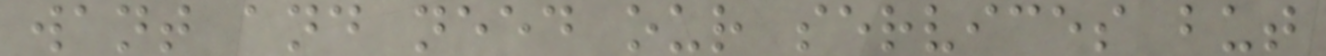want and need our services but
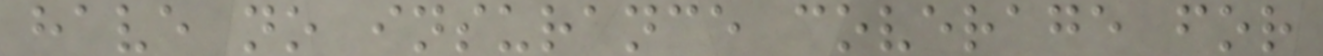have no insurance coverage for
